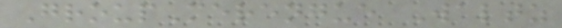GroupMerengue Waltz
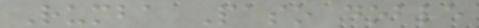Rumba Paso doble
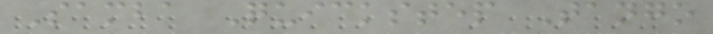Samba Quickstep Tango
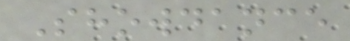Showdance
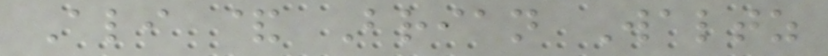Ali & Brian Waltz
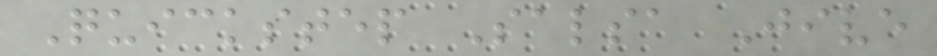Quickstep Salsa Jive
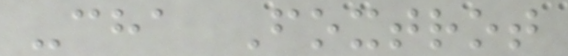-cha Foxtrot
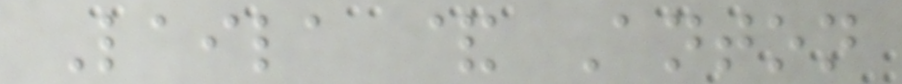Laila & Anton
